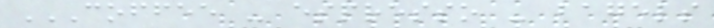COFFEE - ESPRESSO - BAGELS
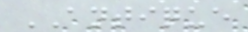ANTIQUE
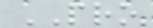PRO
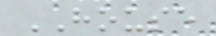HOUSE
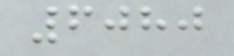6080
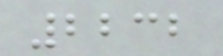2232
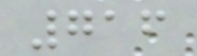716
